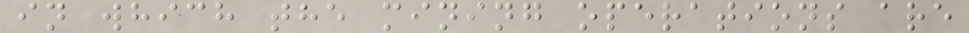in which the mining operations are
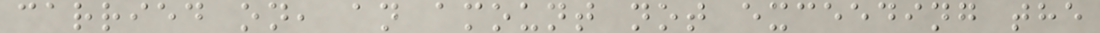carried on, an amount not exceeding the
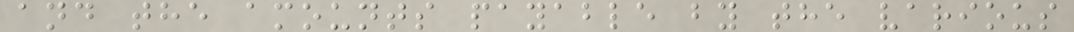and the amounts payable by the various
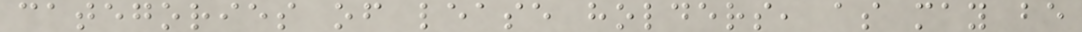categories of lease holders, as may be
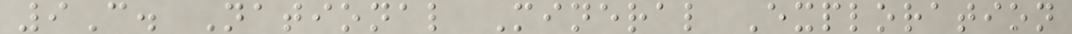9C. National Mineral Exploration
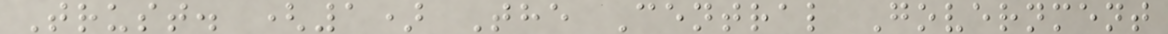Trust. (1) The Central Government
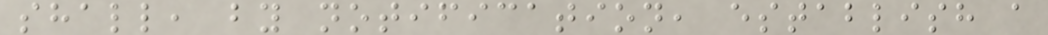shall, by notification, establish a
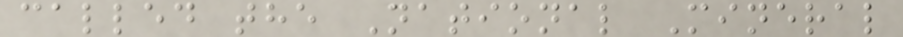called the National Mineral
